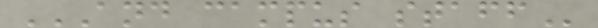AND CAMPUS STAFF
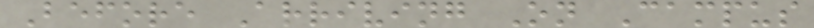Before Arriving On Campus
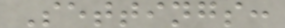Settings:
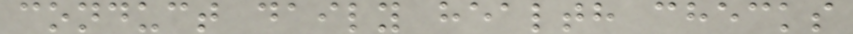conduct daily health checks
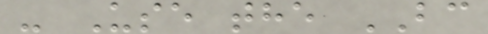- Use the BC
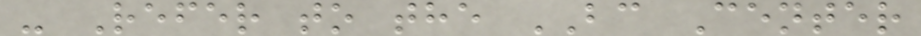- Refer to the BC Center
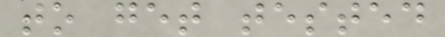to get tested
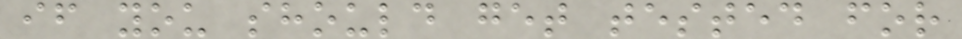if you should get tested for
